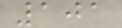101
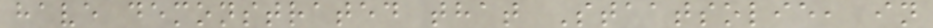have demonstrated that Staatsolie, in
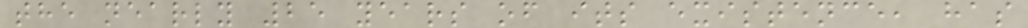the nearly 25 years of its existence, has
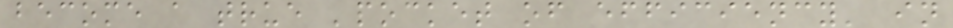become a true 'pocket of efficiency' in
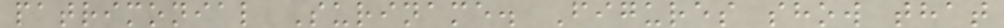patrimonial Suriname. Figures show that
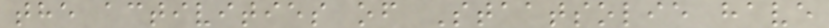the activities of Staatsolie have
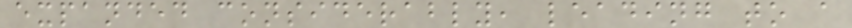expanded considerably, leading to a
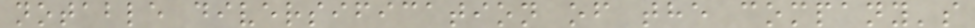notable diversification of the company's
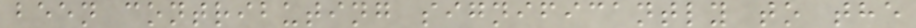been contributing significantly to the
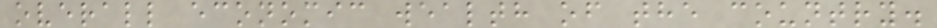overall economic wealth of the country.
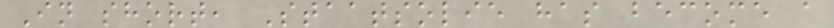In short, Staatsolie has become a
